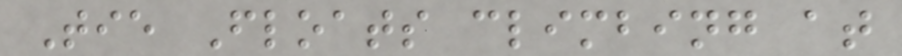Tie Floats climbing at
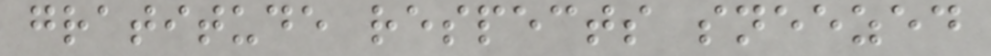gratitude respects sneezed
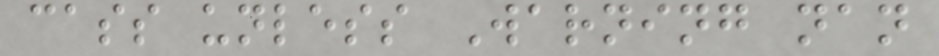cass unless Warning nan
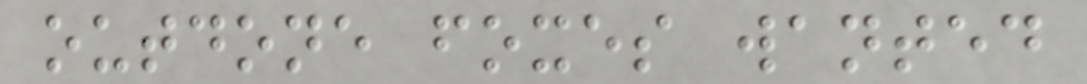outdone foxes wanted
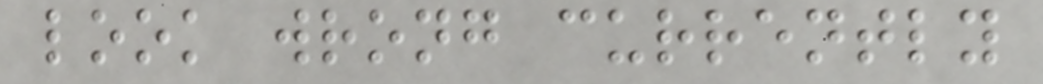look wrong currently
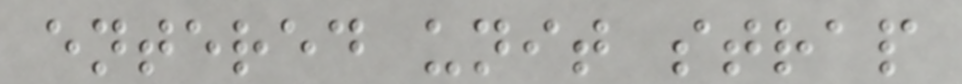entered unit strap
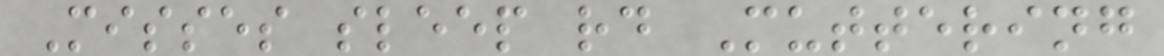Misses sleep rd Muttering
